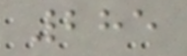285
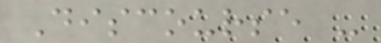Discourse -
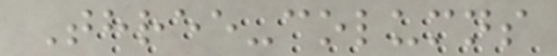Three-columns
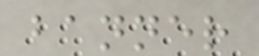banner
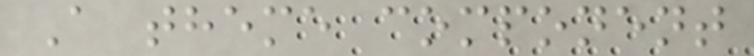A theme component
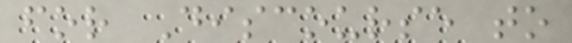for Discourse to
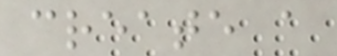create a
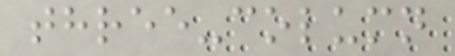three-column
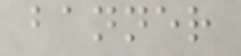banner
